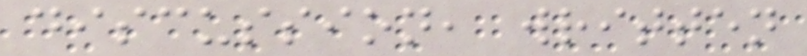discussion, written
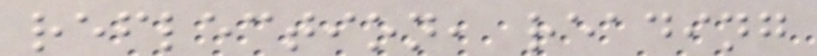reflection, reading
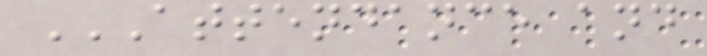ATTENDANCE AND
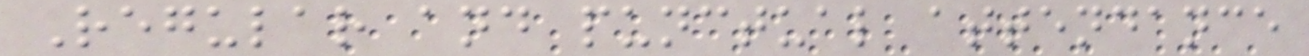Regular and punctual attendance
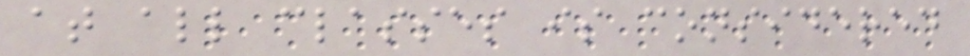at all classes is considered
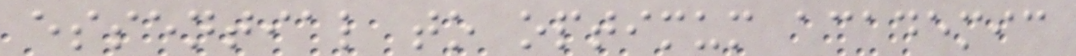essential to optimum academic
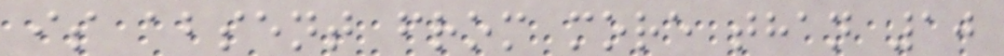is absent from more than 10
